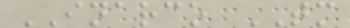INARCO TM
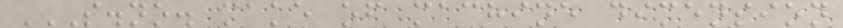S.NO. MAKE OF MACHINE DIMENSION
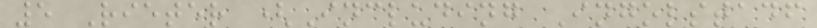5 Rieter (Including Ingolstadf
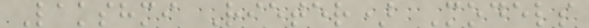Lakshmi Rieter) Models
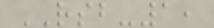RSB-1,
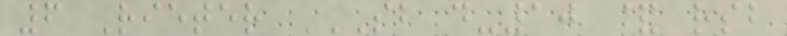6 Rieter SB D-10 & RSB
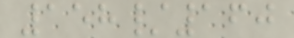158/160
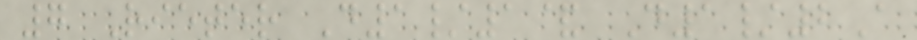7 Rieter D1/1& D1/2A
